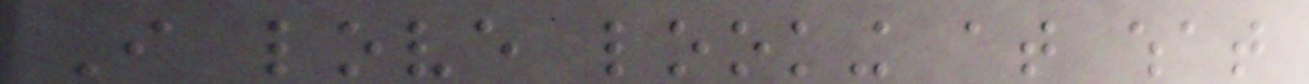I love looking at what
